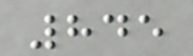845
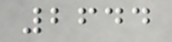2644
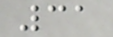31
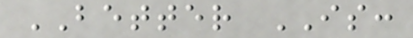BETTER IS:
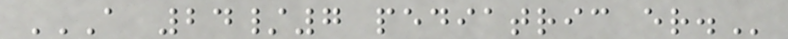A 24/7 PEDIATRIC ER.
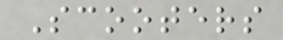Scooters
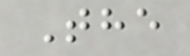The
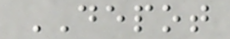DEPOT
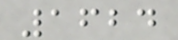1624
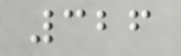326
